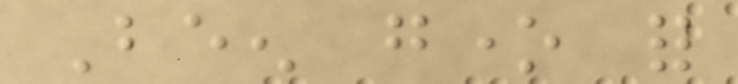Been gone for
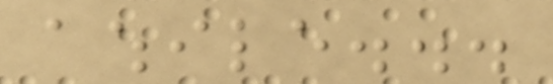awhile...
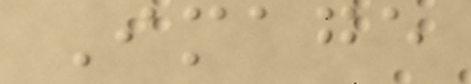Image
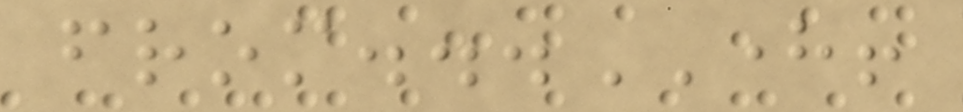from...HERE!
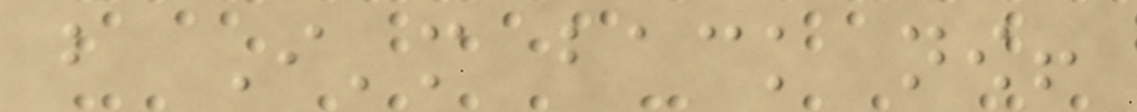but I'm back now!
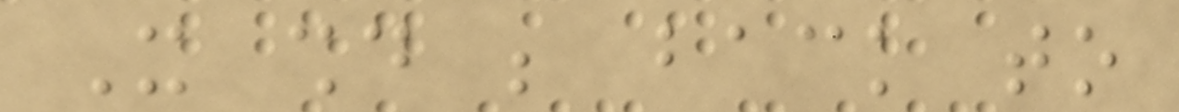It should be back to
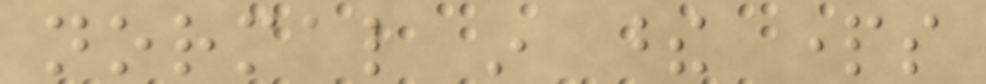normal in these parts
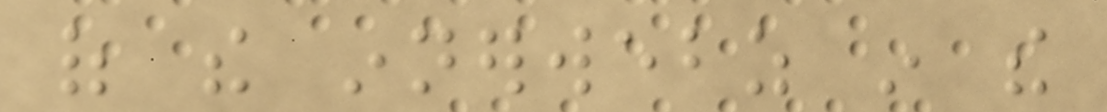of the innerwebz in the
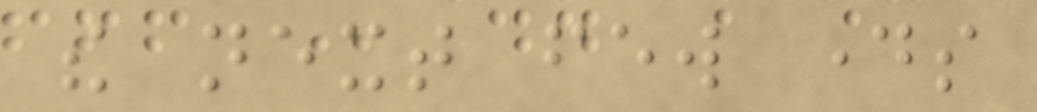the next few days
